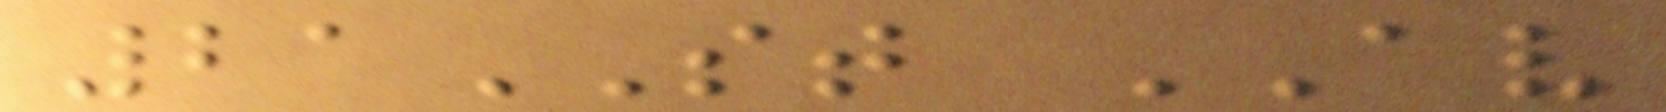21ST AV
